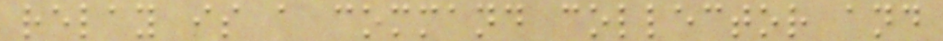relay is a command collector and
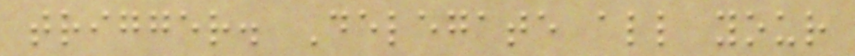trigger. Delegate all your
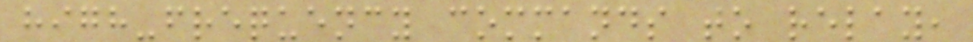high-frequency commands to relay,
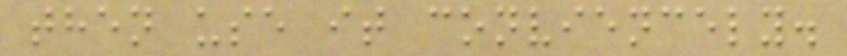then use it conviencely.
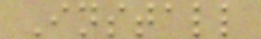Install
